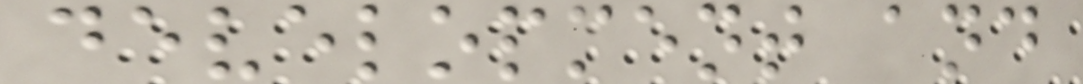development and
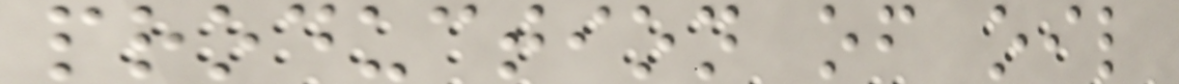production of oil
